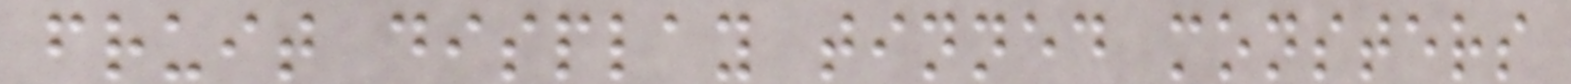fruit display tinned monsters
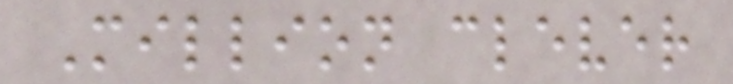Million clever
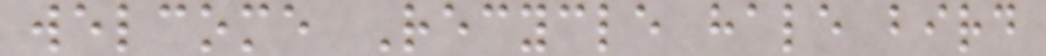welcome Recycle hale bird
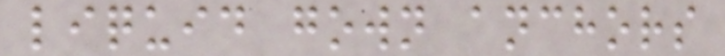liquid gown anchors
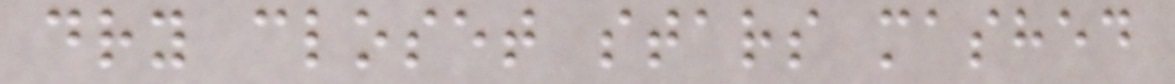dry closet stars mashed
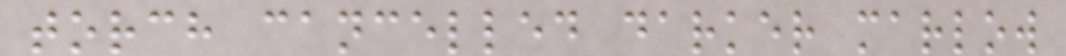torch cancelled darker marlow
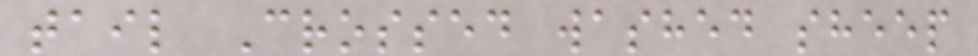tail Crossed washed sheep
